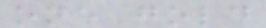one gold
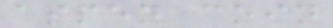aspen coin
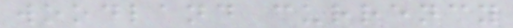woodland currency
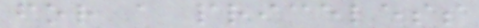for a priceless
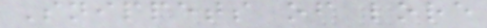Snippets of lore
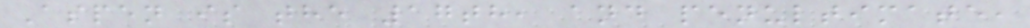Aspen is the 17th, and penultimate,
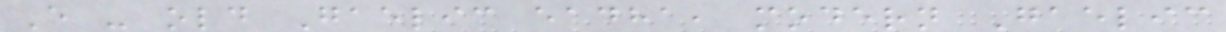E - old Gaelic eadha, modern Gaelic
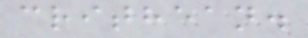crithean.
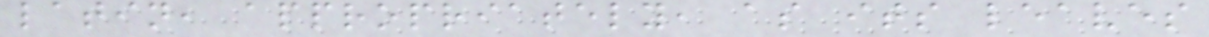latin, appropriately, as its leaves
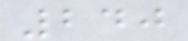240
